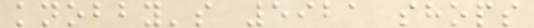knobby's 5921 shops
